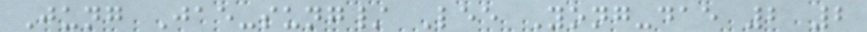Jung Jae-sung/ Lee Yong-dae 2 2
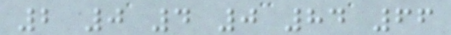2 0 4 0 84 66
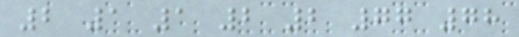2 1 1 2 2 77 78
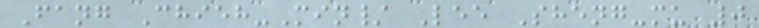Fang Chieh-Min/ Lee Sheng-mu 0
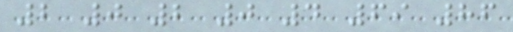2 0 2 0 4 69 86
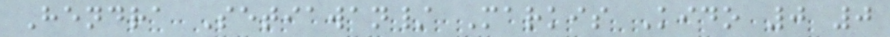Hendra Setiawan/ Markis Kido 0 0
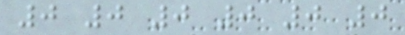0 0 0 0 0 0
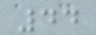44
